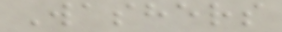Washers
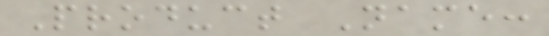Product Name:
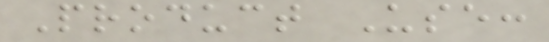Product Use:
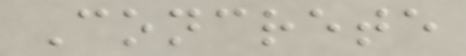Concrete
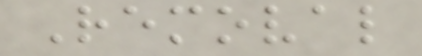Removal
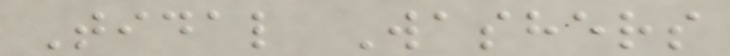Tidal Washers
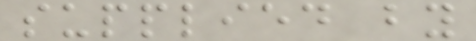supplied by
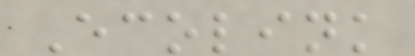Ecolink
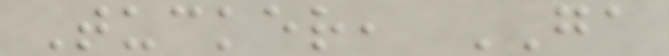Tucker, GA
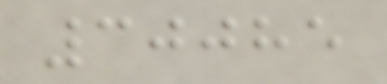30085
